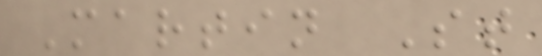Martin St
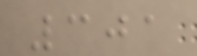301
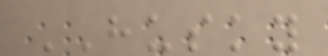HUSKY
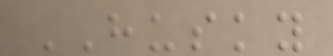HUSKY
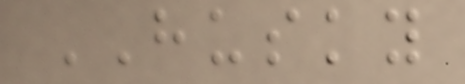HUSKY
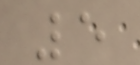5
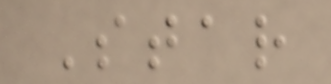Star
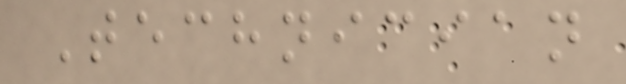Technician
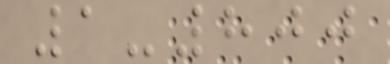1-800
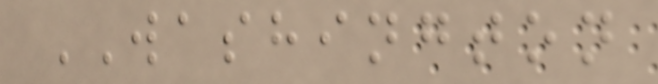WASHINGTON
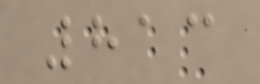813
